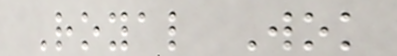Royal Wok
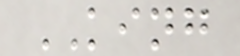KING
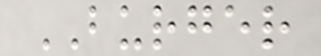BURGER
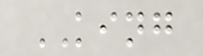KING
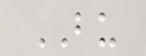BU
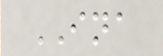INA
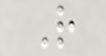R
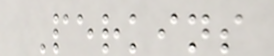Perkins
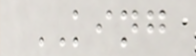KING
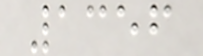1356
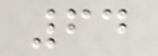64
